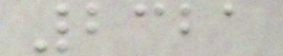2321
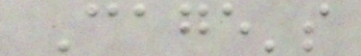Cage's
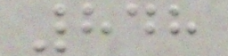848
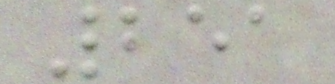251
